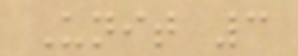Unit 3
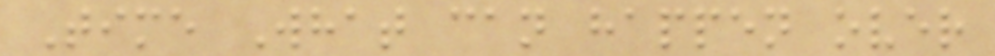Time What can happen over
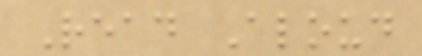Read Aloud
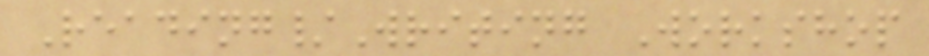Reading/Writing Workshop
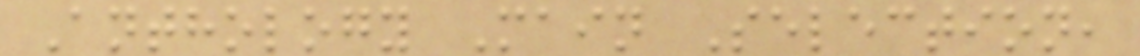Anthology Main Selection,
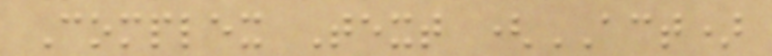Complex Text (ACT)
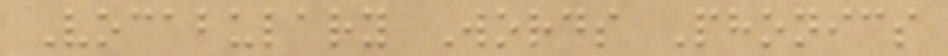Vocabulary Words Phonics
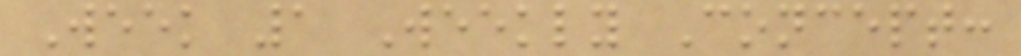Week 1 Weekly Concept:
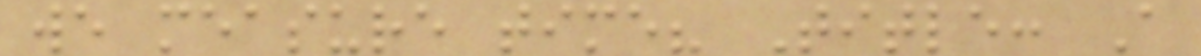we measure time? Title: A
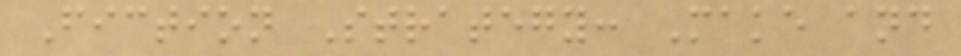Fiction Strategy: Make and
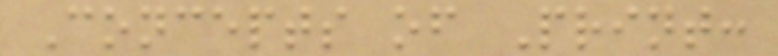Concepts of Print:
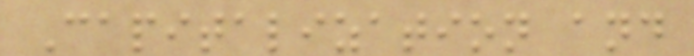Capitalization and
